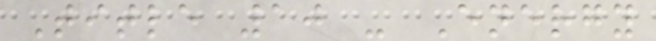Title 10 - Energy
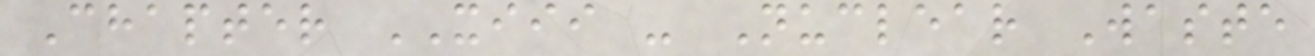Chapter XIII - Nuclear Waste
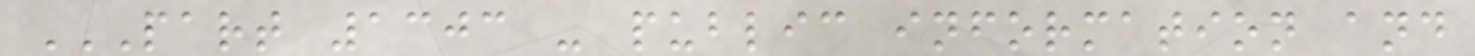PART 1303 - PUBLIC INFORMATION AND
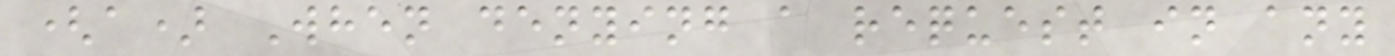(a) When denying a request in any
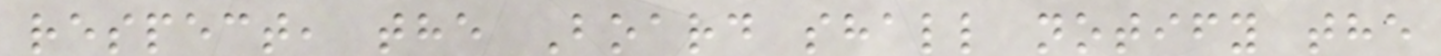respect, the Board shall notify the
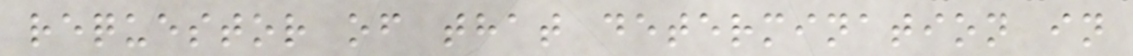requestor of that determination in
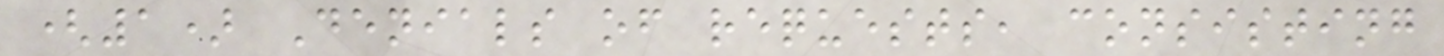(1) Denials of requests, consisting
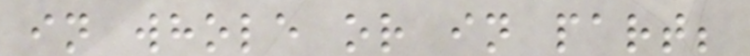in whole or in part;
